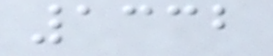1332
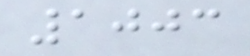1003
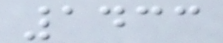1433
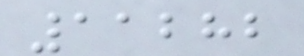11282
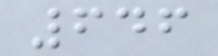646
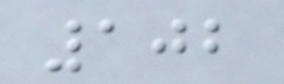102
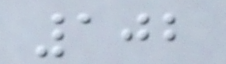102
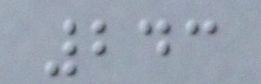243
